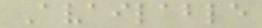Available
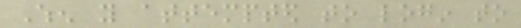When you attempted to login to
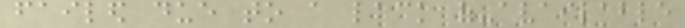failed due to a lack of-available
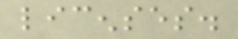licenses.
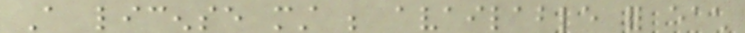A license must be available for each
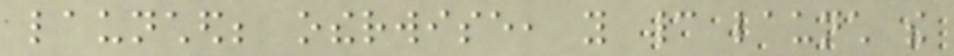launched; otherwise, you cannot launch the
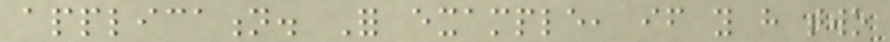application. For example, if you have two
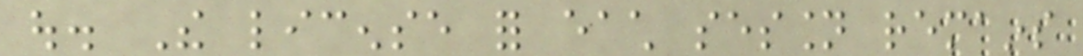out. The license for each session remains
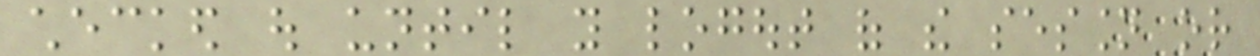checked out until you logout of the session or
